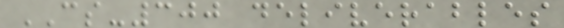CS-300 deliverables
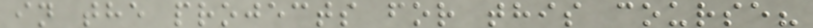in the projects for this course?
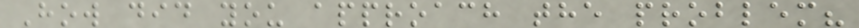How did you approach the problem?
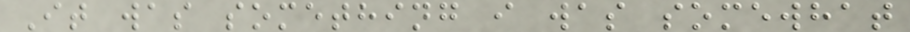It was something i was somewhat
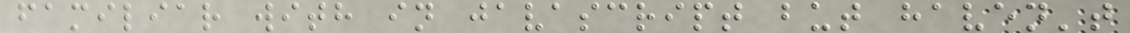familiar with in javascript but haven't
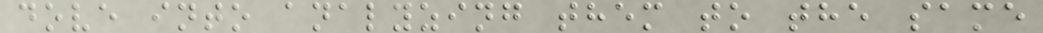dove into analyzing them to the same
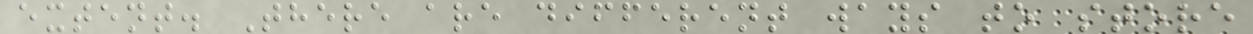extent. There are different ways to store
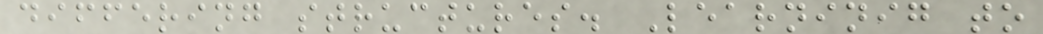differing structures. Learninig to
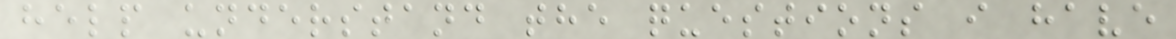help understand the questions i have
